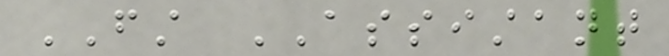FIRST ASSISTANT
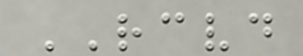RECEIVED
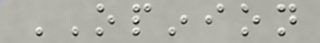OPINION
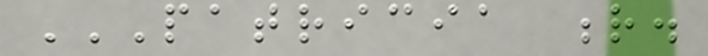PATRICIA R.
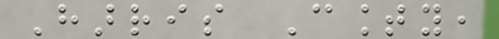Harris County,
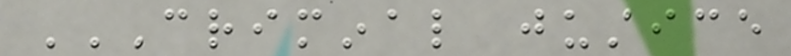CRIMINAL JUSTICE
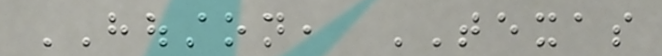HOUSTON, TEXAS
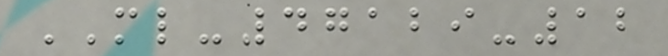ML-47129-12
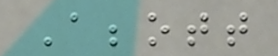Abbott
